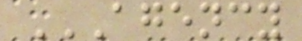AGENCY
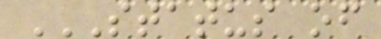STATUS OF
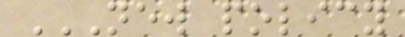NEW POLICY
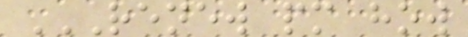RENEW PM HOW
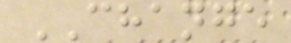CHANGE
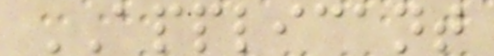APPLICANT
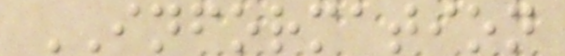INFORMATION
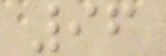96
